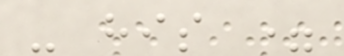- his =
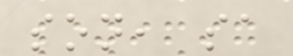son, sa
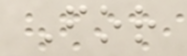For
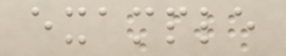example
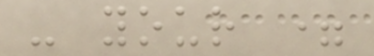- your =
